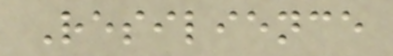Resilience
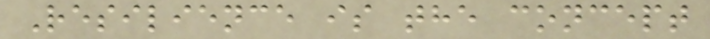Resilience is the concept
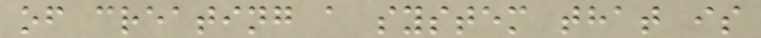of creating a system that is
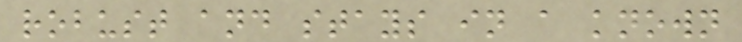robust and stays in a known
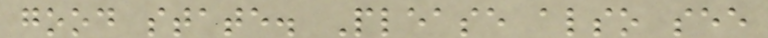good state. Please also see
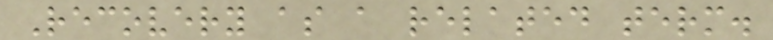Recovery as a related term.
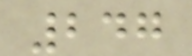247
